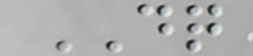DQ
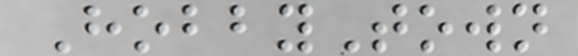HobbyTown
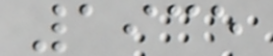1935
